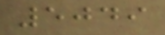5049
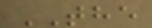THE
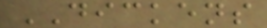DICKENS
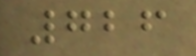726
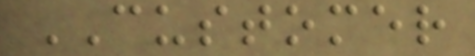CUSTOMER
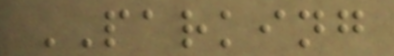PARKING
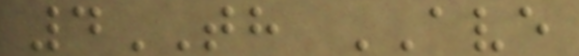4TH AVE
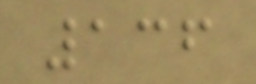136
